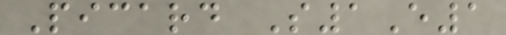Picard S1E1
